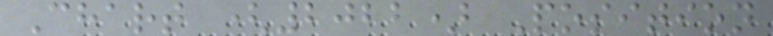Chart (2022) Position
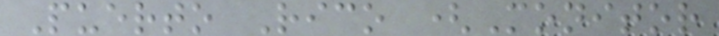Puerto Rico (Monitor
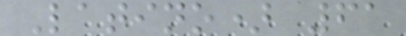Latino) 61
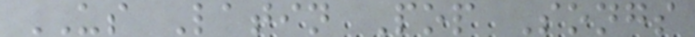US Latin Pop Songs
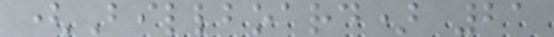(Billboard) 21
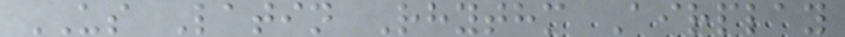US Latin Rhythm Airplay
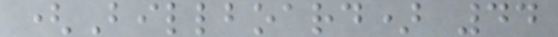(Billboard) 44
